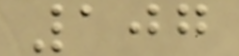107
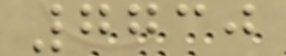7730
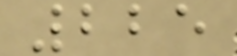225
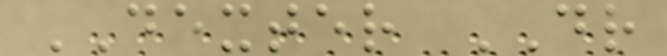DEXTER DR
